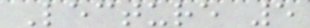Lecture 5
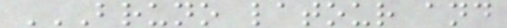BRUNO LATOUR AND
